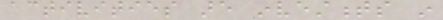activities are investments in
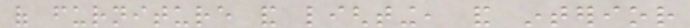of furniture and lighting, and interior
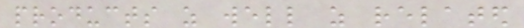products as well as related
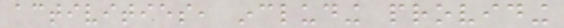activities, including providing
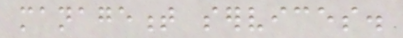management services.
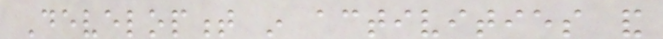Development in activities and
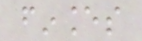finances
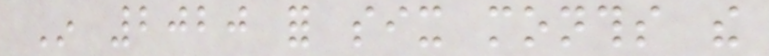In 2020 for six months the
